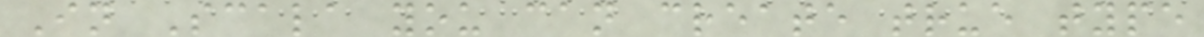In Scala you can create true type
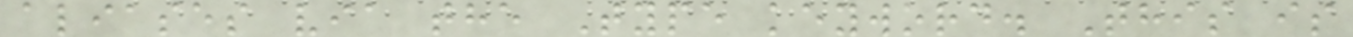aliases via the Type keyword. This is
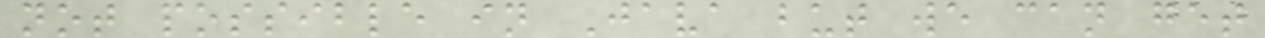not possible in Java but we can get
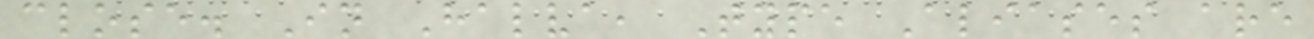close. In Halva, Type Aliases are
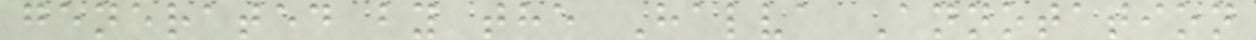generated by the Halva Annotation
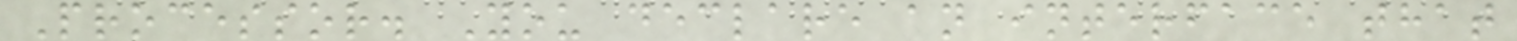Processor. You declare an interface that
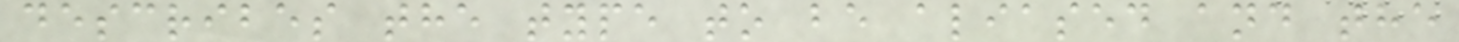describes the type to be aliased and the
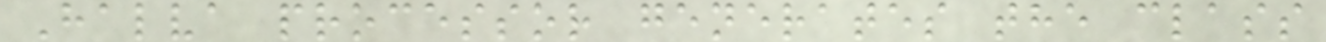Halva processor generates the class
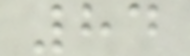84
